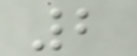2
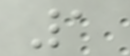1
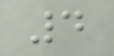4
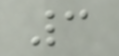3
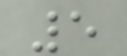5
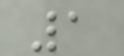1
